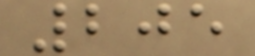205
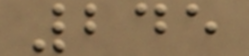245
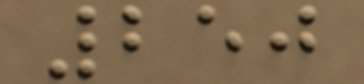250
